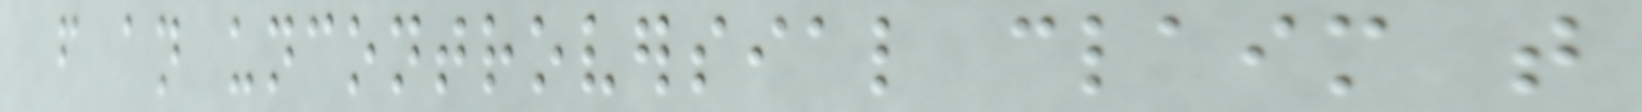from an uncontroversial claim that
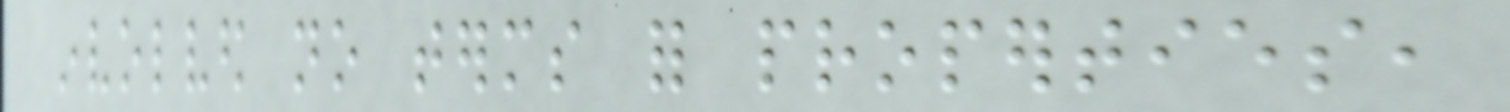involved no terms for properties,
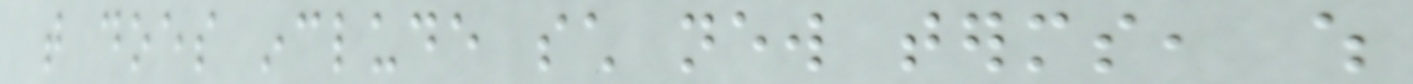that does include such new terms, which
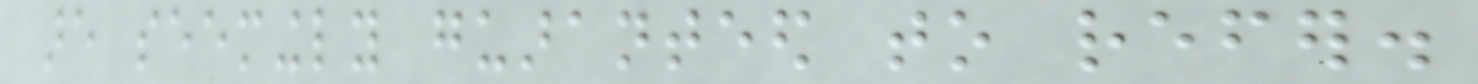are seemingly guaranteed to refer.
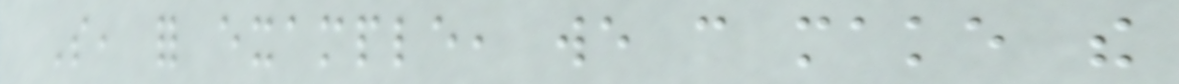So, for example, we can make the
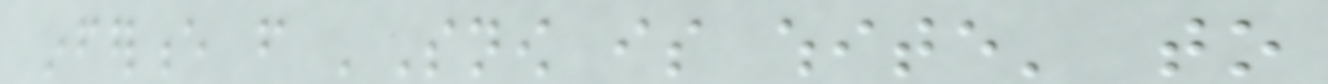inference from 'Snow is white' to
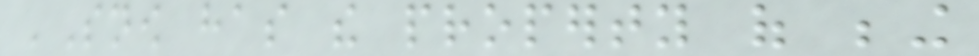'Snow has the property of being
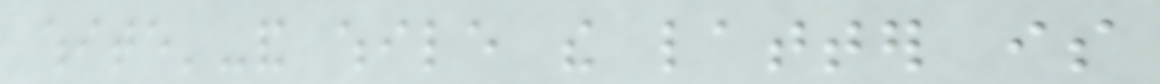white'-and while the latter is
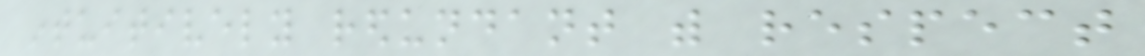intuitively redundant with respect
